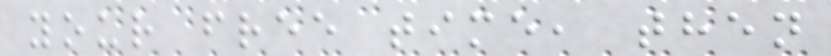your free time, then
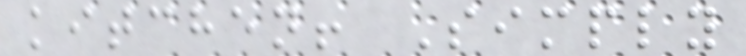kitchen! Simply
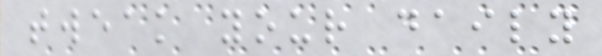tweak your daily
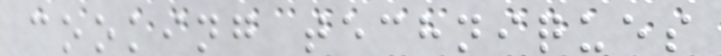cooking techniques
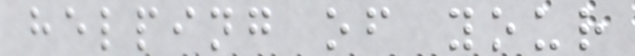helping of your
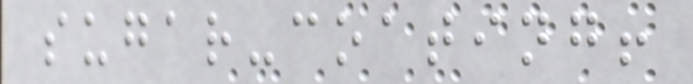sugar-coating!
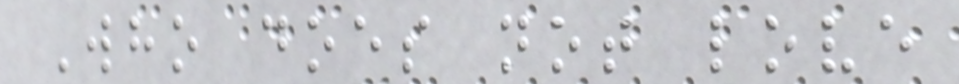Who does not love
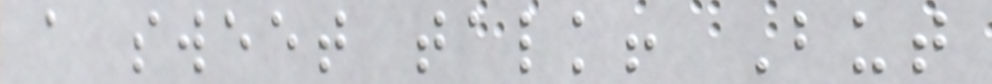a sweet talk! But
